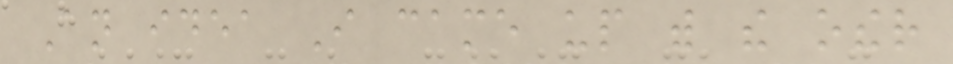An idea I came up with the other
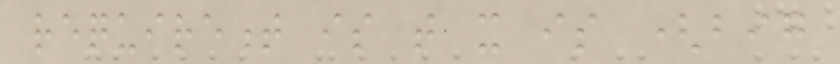requirement is that it is (big
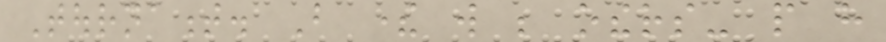Tournament. But there will be others- people have
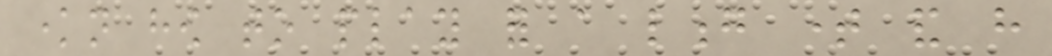known how to play for a long time and have
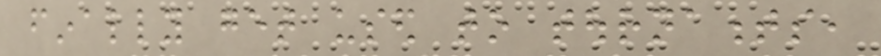finally get used to tournaments,
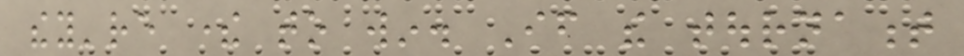they're there to win. If the tournament
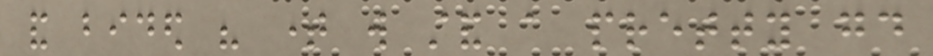and bided his time will stand a pretty good
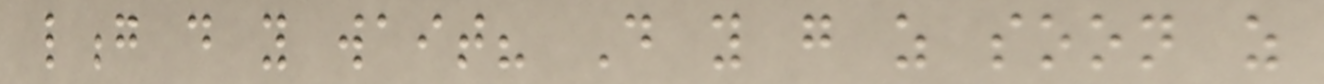long do you wait? Do you go as soon as
